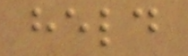held
